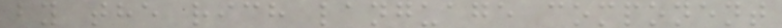by the rich language component
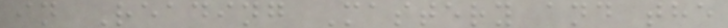in Reading Mastery and the
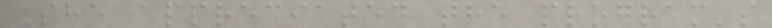She appreciated the program's
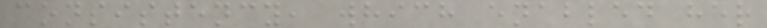consistency, which enabled her
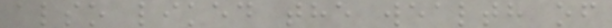also liked the wealth of
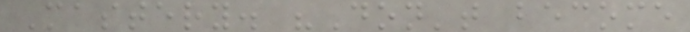Mastery. "Don't become
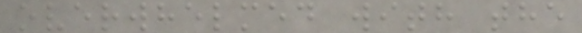overwhelmed with the
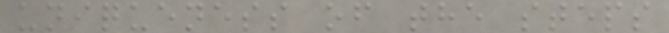uniqueness of the steps
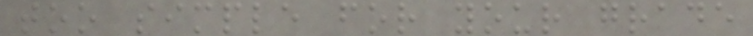too simple for your grade
